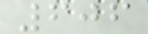606
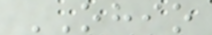OHIO
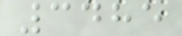3485
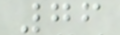76
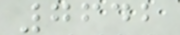7642
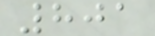801
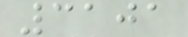3101
